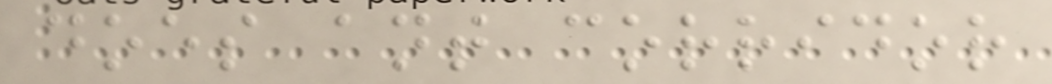does ant corridor
